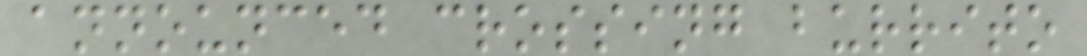announced crossing burrito
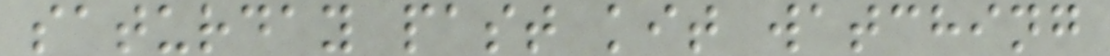saturday past kit watching
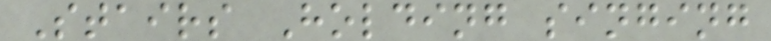Stairs Holding singing
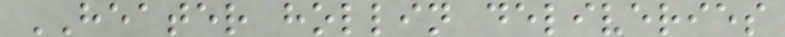HEATER hollin deliveries
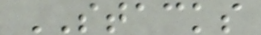STACKS
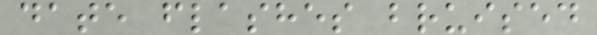date flashes bruised
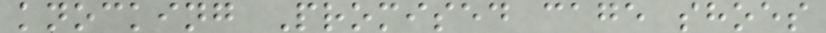knocking Promised cage shoes
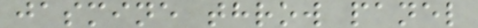jasmine throw panel
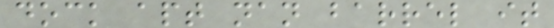dock apt nan barrel it
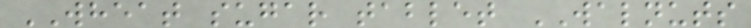WHEAT sugar tablet WALNUTS
